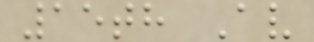15th Av
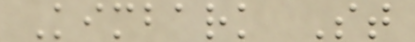Kimbark St
